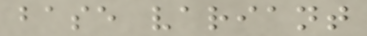base variant
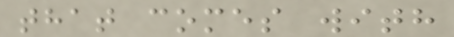that comes with
